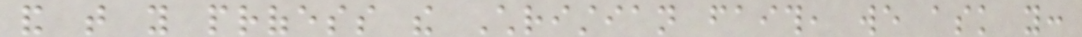and that you profess the Christian faith, we ask you:
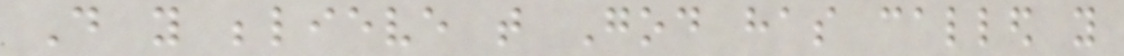Do you believe that God has called you
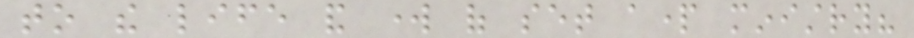to the life and work of set apart ministry?
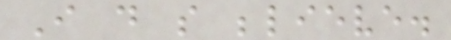I do so believe.
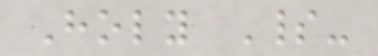Holy Spirit-
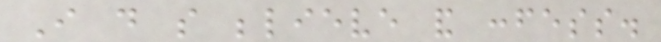I do so believe and confess.
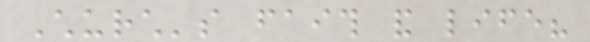Church's faith and life?
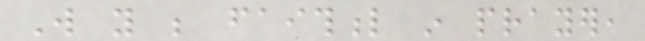Will you be faithful in prayer,
